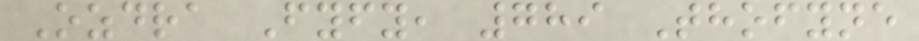Ozdra Fyfy, 789 Thofyne
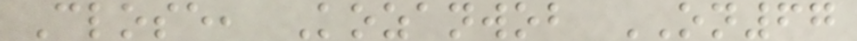Close, Kozanwob ON67
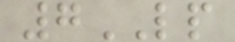7LP
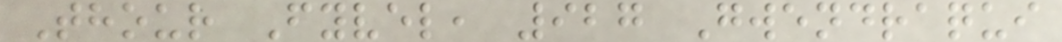Thour Fyvel, 927 Gwendraqui
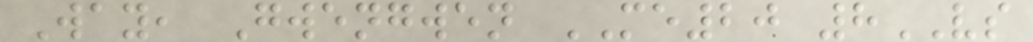Way, Gwengwen ME20 8VS
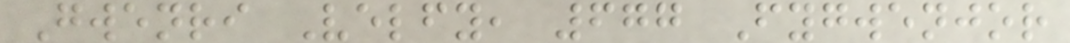Gwenri Velfy, 677 Fygwenjor
